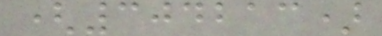(304213)
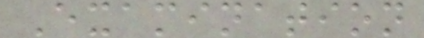Examination
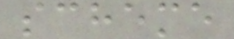scheme
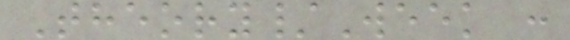Theory/Week :
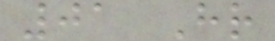01 Hr
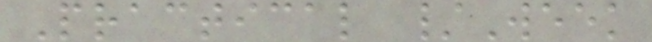Practical /Week
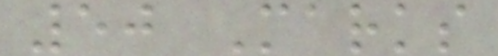50 Marks
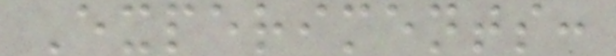Experiments:
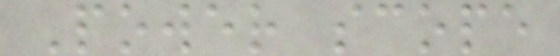Power scope
